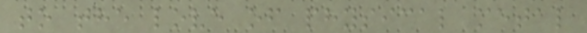to the love of physical metal
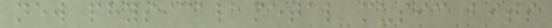new physical metal music bits
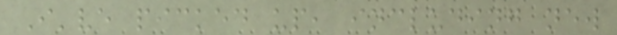I've picked up, including new
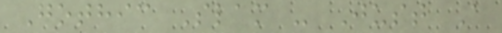Gothic Slam - Just A
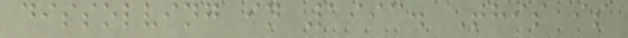dissolving in 1993. This is
